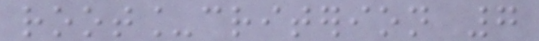root_criterion 7
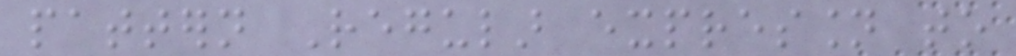pattern Regular expression to
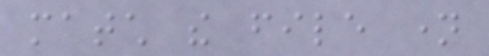match the file name
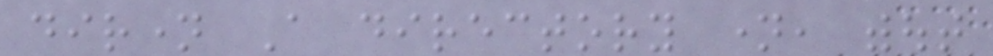dirname A directory name, without
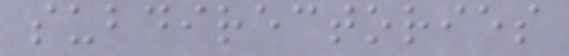subdirectories
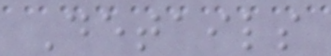Details
